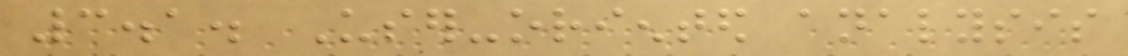3.1. User-oriented analysis
